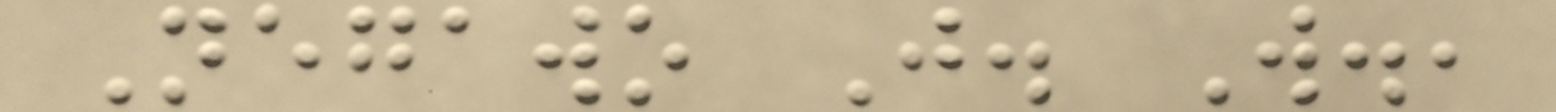Negawo J. W.,
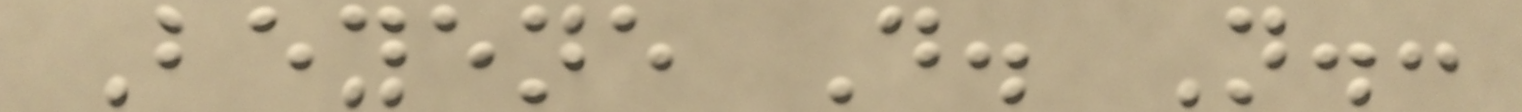Beyene D. N.:
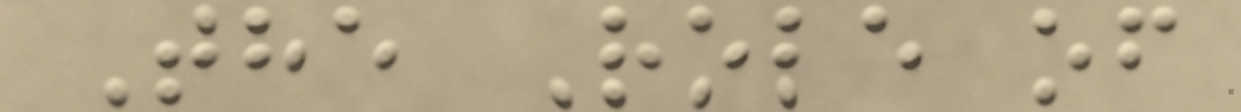The Role of
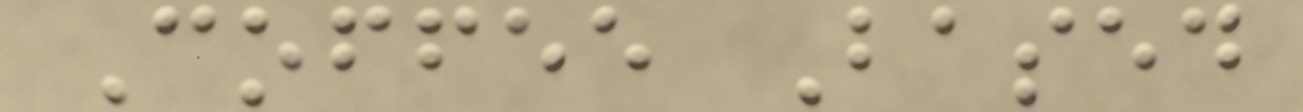Coffee Based
